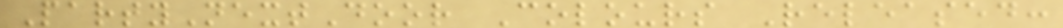PartyNextDoor Colours Released:
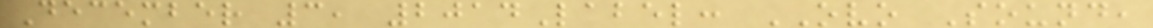December 3, 2014Label: OVO Sound,
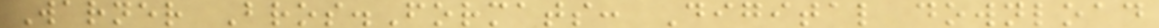Warner Bros.Formats: Digital download
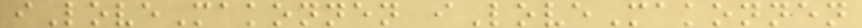iLoveMakonnen iLoveMakonnen
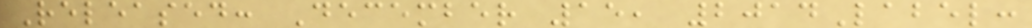Released: December 15, 2014Label:
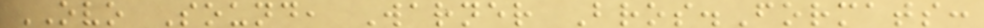OVO Sound, Warner Bros.Formats:
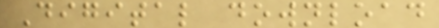Digital download
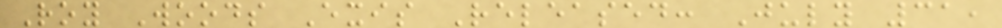Roy Woods Exis Released: July 31,
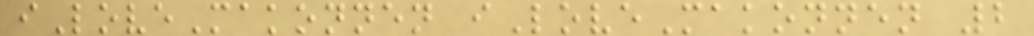iLoveMakonnen iLoveMakonnen 2
